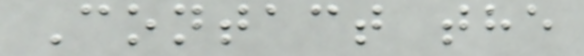Contact the
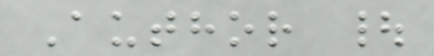Author |
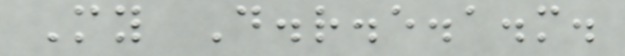My D.r.e.a.m.
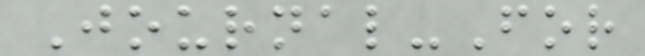Journal-For
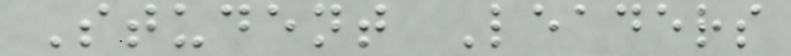Student Leaders
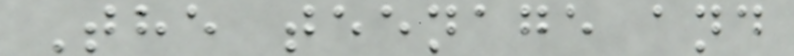The teenage and
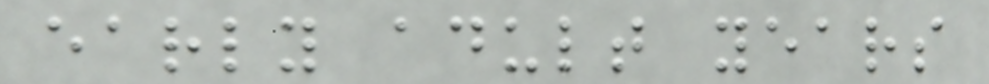early adult years
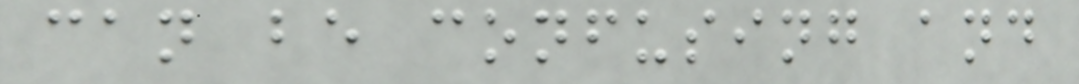can be confusing and
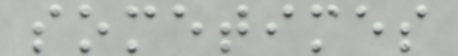sometimes
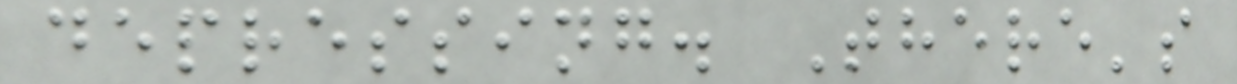depressing. There's
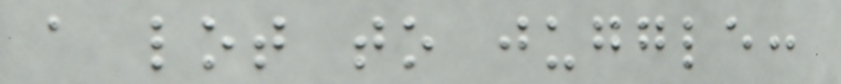a lot to juggle:
